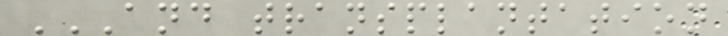AND TRANSPLANTATION
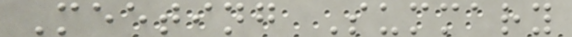Meeting Summary
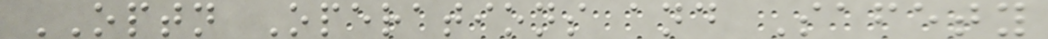OPTN Operations and Safety
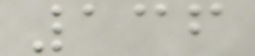136
